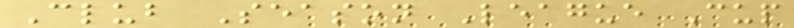Club Season League Cup
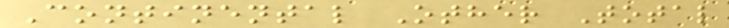Continental Other Total
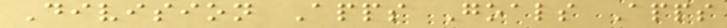Division Apps Goals Apps
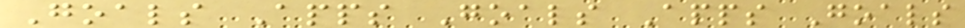Goals Apps Goals Apps Goals
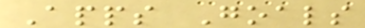Apps Goals
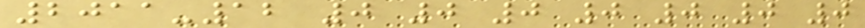2011-12 0 0 0 0 0 0 0
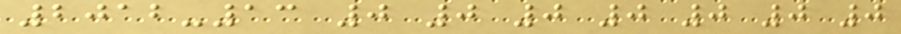2012-13 0 0 0 0 0 0 0
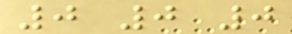0 0 0
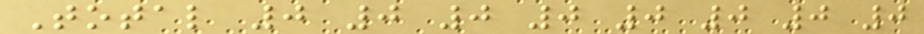Total 0 0 0 0 0 0 0 0
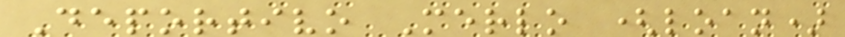Deportivo Merlo (loan)
